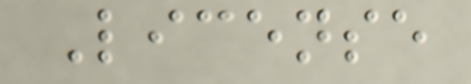License
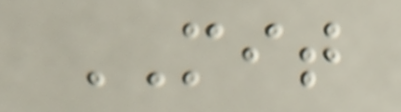MIT
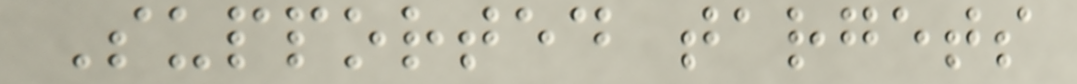Supported targets
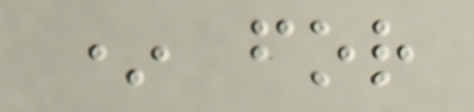* for
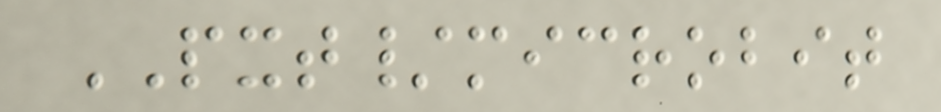PXT/microbit
